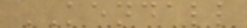KENDALL
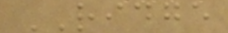RIDGE
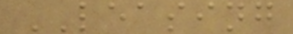LEASING
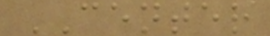CENTER
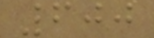600
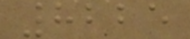8225
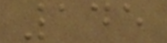145
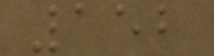152
